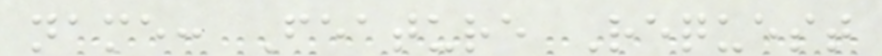name: Feature Request
